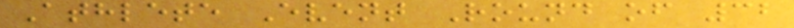Athlete Event Round of 32
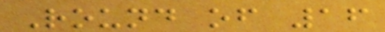Round of 16
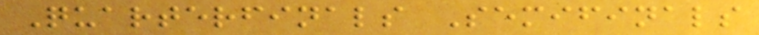Quarterfinals Semifinals
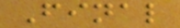Final
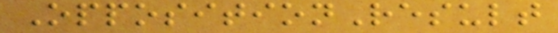OppositionResult
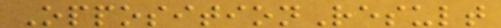OppositionResult
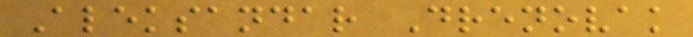Aleksandar Drenovak
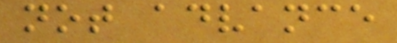not advance
